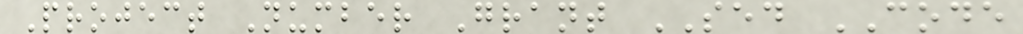Project Number Grant SED CODE
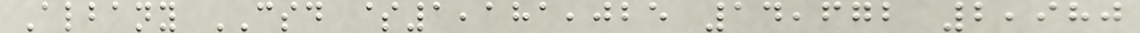Albany CSD $1,181,025 14,672 2,980
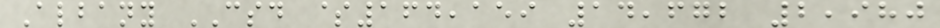Albany CSD $164,159 14,672 2,980
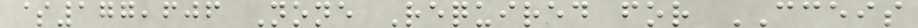$177,606 None Required for CCEIS
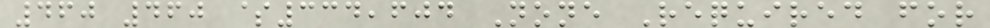460 460 $334,604 None Required for
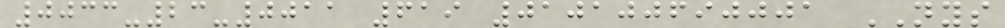0033-23-0011 619 010100690001 NYS
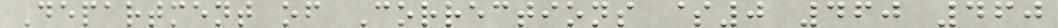Department of Corrections $0 460 460
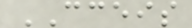CCEIS
